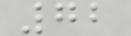72
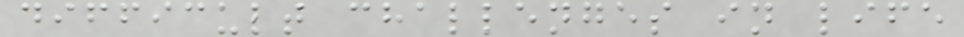difficult challenges in life
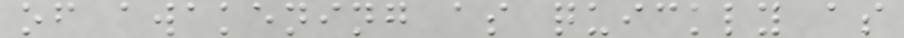of awakening as quickly as
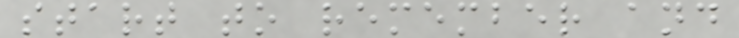start to remember and
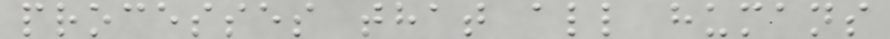processes that all humans
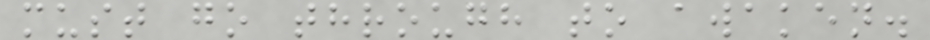must go through to awaken.
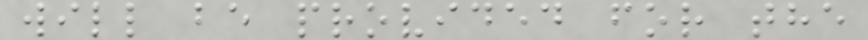will be provided for the
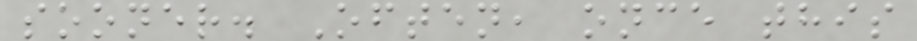sooner. Often, once this
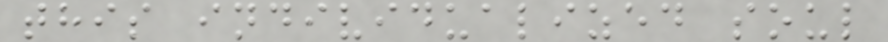this individualized soul
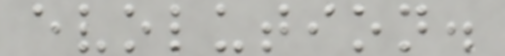evolution.
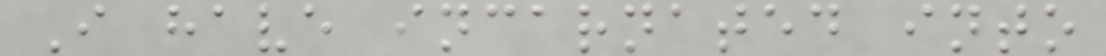I have incarnated into
